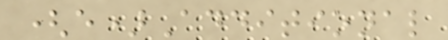(e)Additional
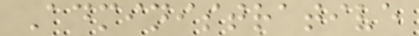Administrative
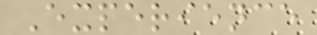Experience
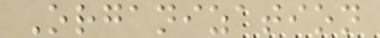Organization
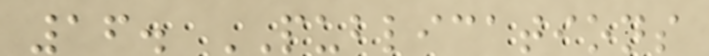16. PUBLICATIONS
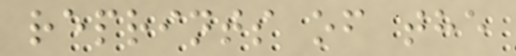reprints of the
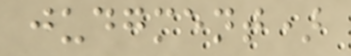judgment)
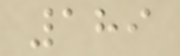189
